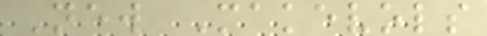New Makevols
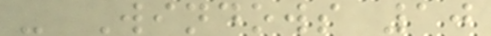- Windows 10
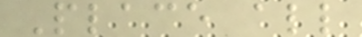Place all
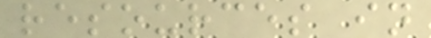resources in
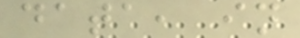data, in
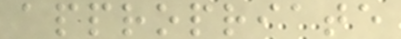appropriate
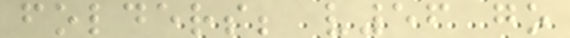folders; v56 go
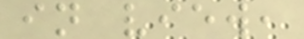in view,
